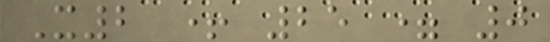X2 + 25 = 0
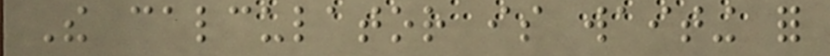The calculator is waiting for
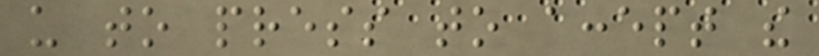us to press to accept the
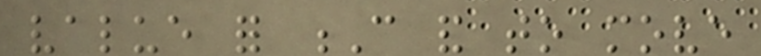value for C and to move
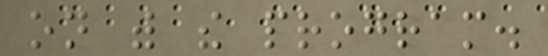on with the program.
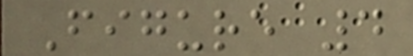Figure 4
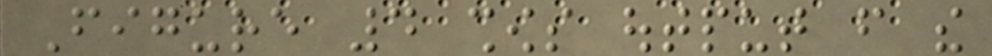Figure 4 shows output from the
